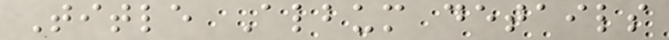Title Album details
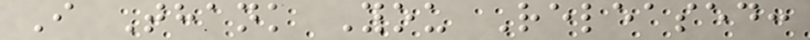I Thank You Released:
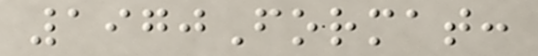1970Format:
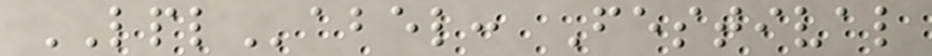LPLabel: Festival
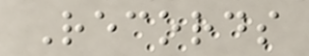Records
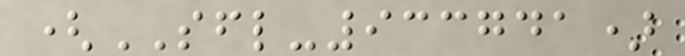(SFL-933741)
